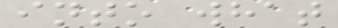into what
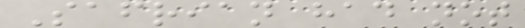Safrian had not
